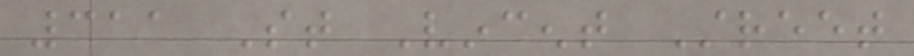311 St Vincent Street
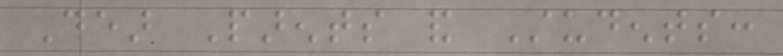Dear Parents and Students:
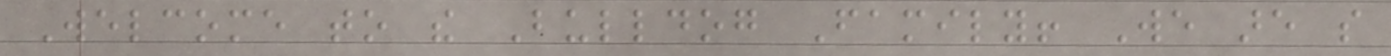Welcome to the Bulldog Family! We are so
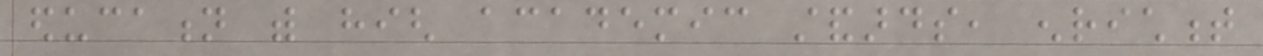education with high academic standards, enrichment
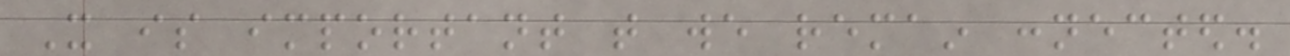It is important that we remain connected.
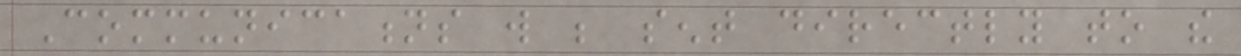Communications will be sent directly to the
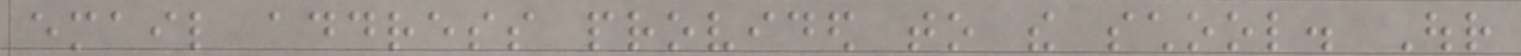email address provided to the school. Our
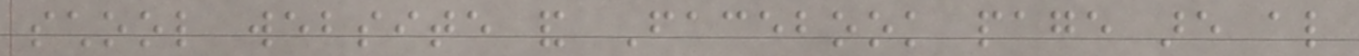school website and Facebook page are also
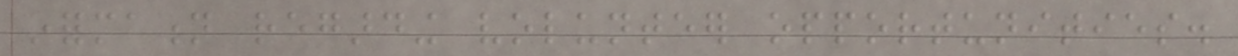information regarding volunteer opportunities.
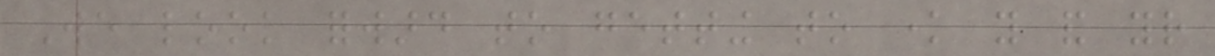We look forward to getting to know you and your
